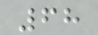68
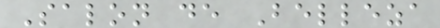Salon de Belleza
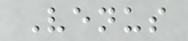Venus
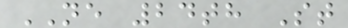NE 24th St
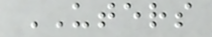UTERS
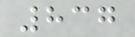837
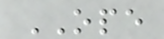OPE
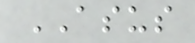ASUS
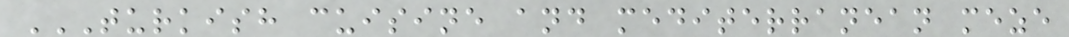TURKISH CUISINE AND MEDITERRANEAN MEZE
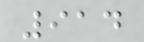914
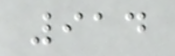914
